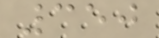350
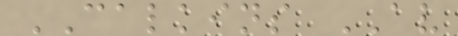CALKINS AV
